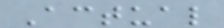Actual
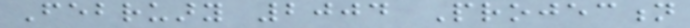February 2004 Projection
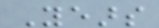Years
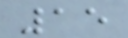15
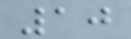10
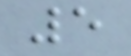5
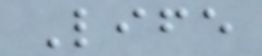Life
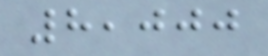8,000
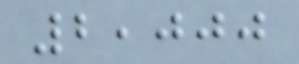2,000
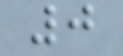0
